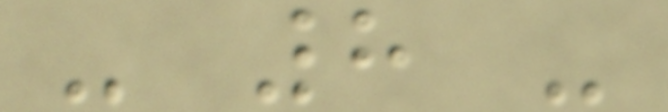- 8 -
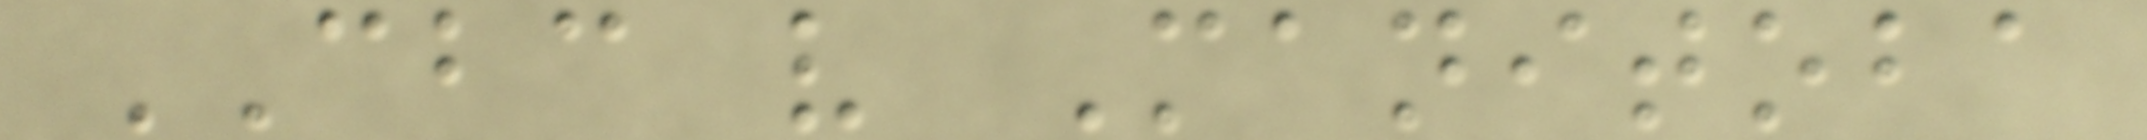CBC v Manitoba
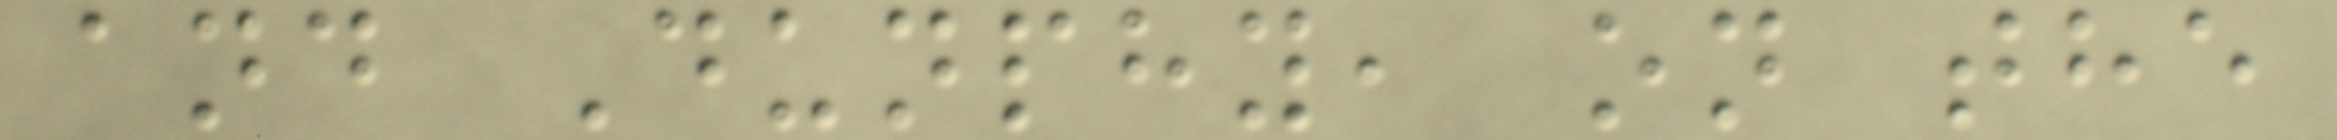and Dunphy, on the
